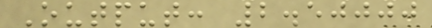Output: 2.50000
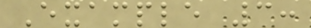Example 3:
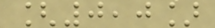[0,0]
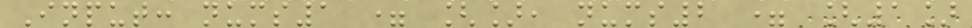Input: nums1 = [], nums2 = [1]
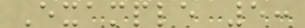Example 5:
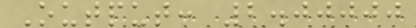Output: 2.00000
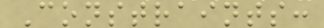Constraints:
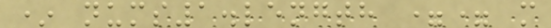* nums1.length == m
